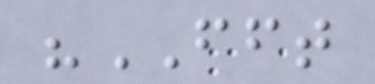"FFT
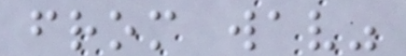from wav"
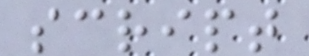script
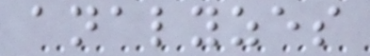analyzes
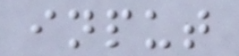input
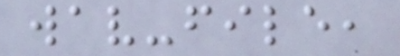wav-file,
